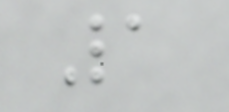1
